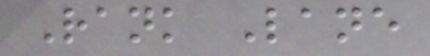Rank Lane
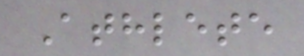Athlete
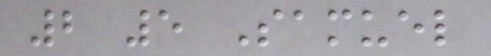2 5 Samuel
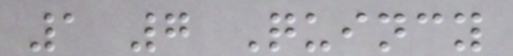1 7 Quincy
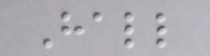Hall
